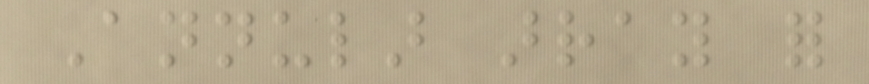Annular array for
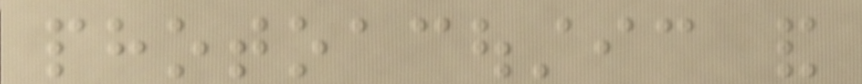photoacoustic and
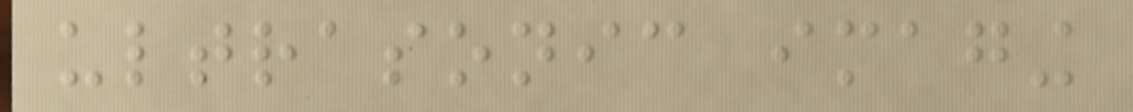ultrasonic imaging
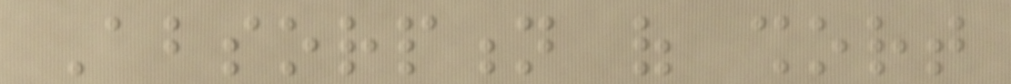Absorption of short
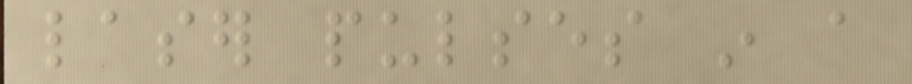laser pulses in a
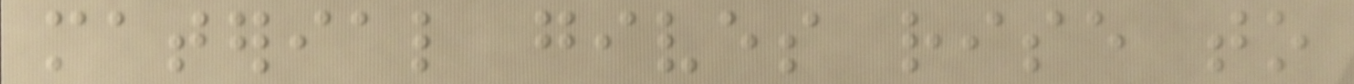material gives rise to
